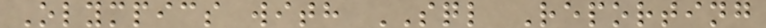Olympics with SQL Reporting
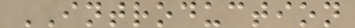INTRODUCTION
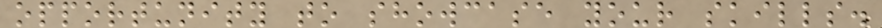opportunity to showcase your skills.
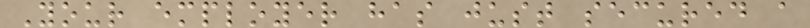Your employer has just secured a
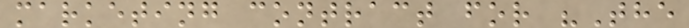marketing contract for "The
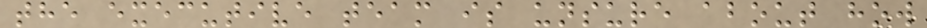the executive team is unsure about how
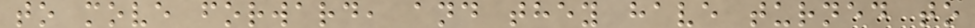to move forward, and they have turned to
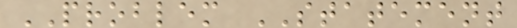PROBLEM STATEMENT
